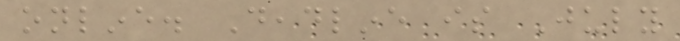online. Deadline is July
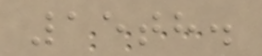15th.
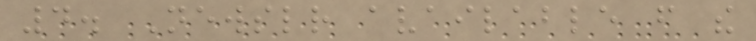4. Newsletter available from the
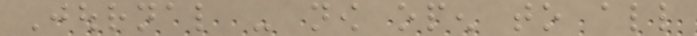Journal - now open to all
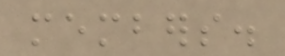members.
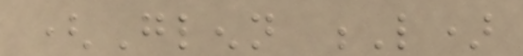(Glenn L)
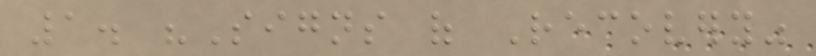1. "Signs of Recovery"
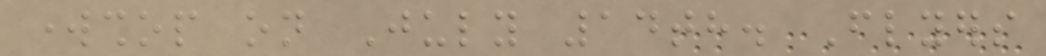workshop on July 14th. Flyers
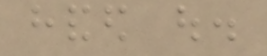handed out.
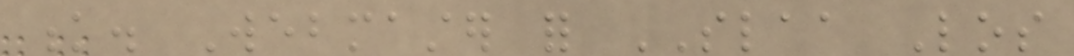k. Webmaster for SLAA Los
